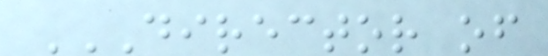DIRECTOR OF
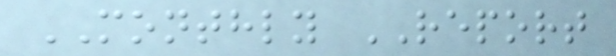MONTHLY REPORT
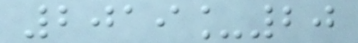2019_20
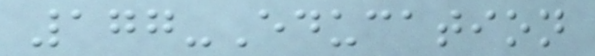177-Education
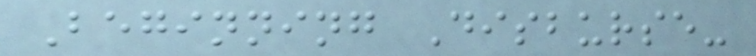Beginning Disburse-
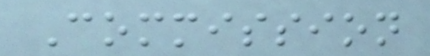Commission
